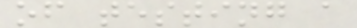of testing a
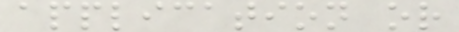application or
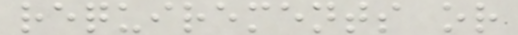requirements or
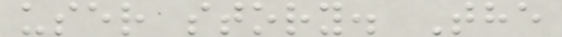user story. The
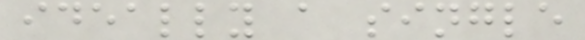ideally a single
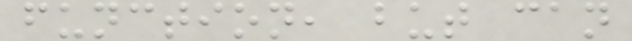function, but can
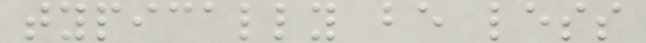typically be less
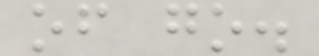of go.
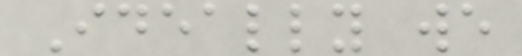Ideally we
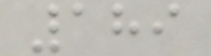189
